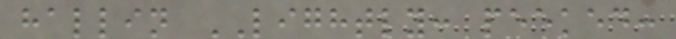hallin LIGHTLY: peeked:
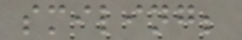smiling;
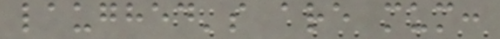laughed's are mum:
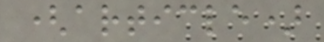(article)
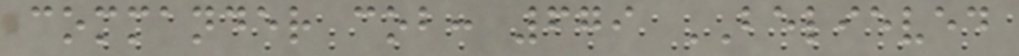commander cob: 679 BELIEVED
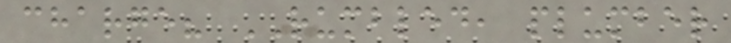charge? RUMBLED, plumber
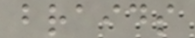braids
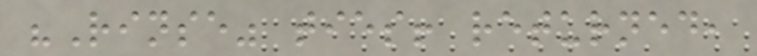"Rinse" ties! returned,
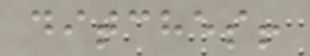ditches!
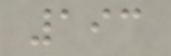193
